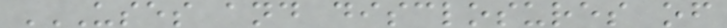USES AND DISCLOSURES OF
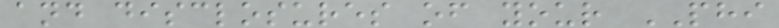and disclosures of your PHI
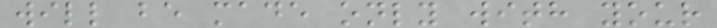will be made only with your
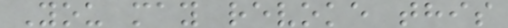You may revoke this
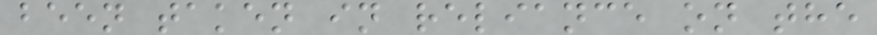been taken in reliance on the
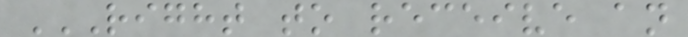RIGHT TO RECEIVE AN
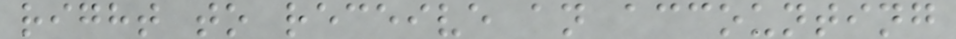right to receive an accounting
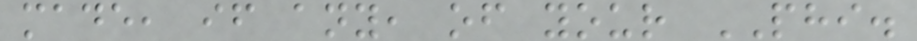made, if any, of your PHI.
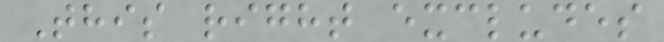This right excludes
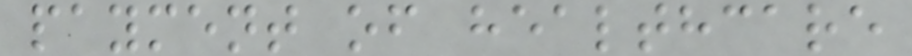payment of healthcare
